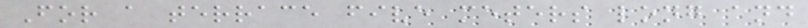For a terrace five meters long and
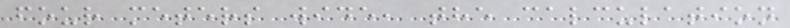four meters wide, the calculation
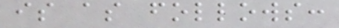is as follows:
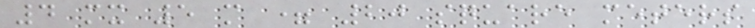4 mx 5 m = 20 square meters
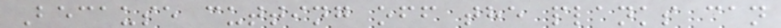Because cutting off the planks can
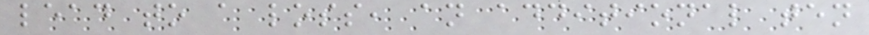lead to a loss, an additional ten
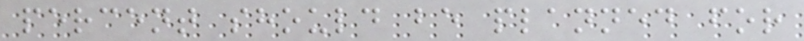percent should be planned for
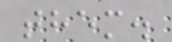them.
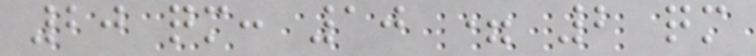20 qm: 10 = 2 qm
